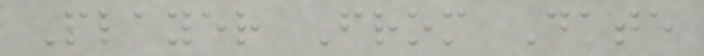Player From Date
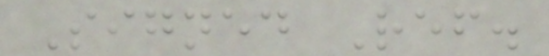Signed Ref.
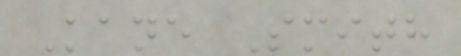Kane Smith
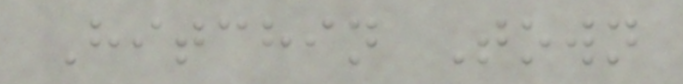Hitchin Town
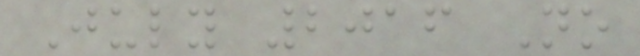July 2016 No
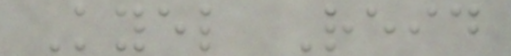Kyel Reid
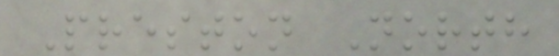Preston North
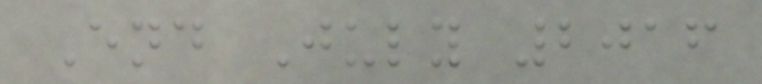End July 2016
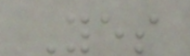Yes
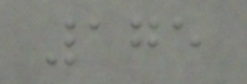175
